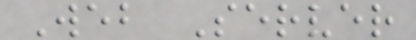Web Server
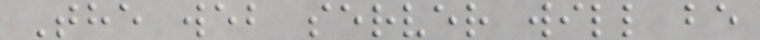The web server will be
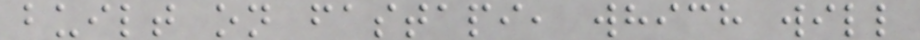built on fastapi, which will
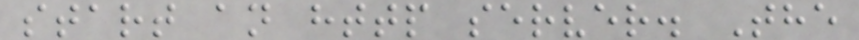start an http server. The
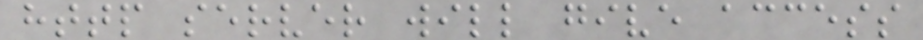http server will give access
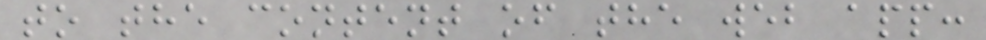to the content of the web app:
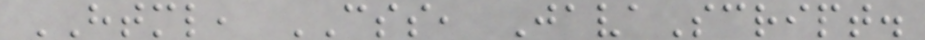HTML, CSS, JavaScript.
